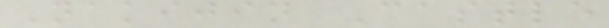Nakijin Castle
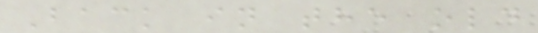Back in the old
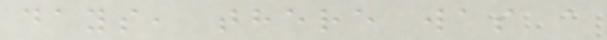days, there was a
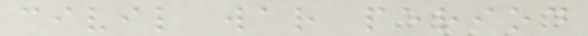civil war period
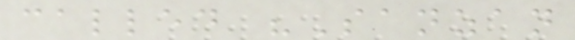called "Sanzan
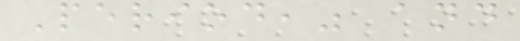Period," and
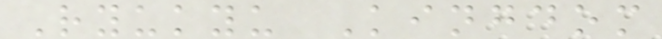Ryukyu Kingdom
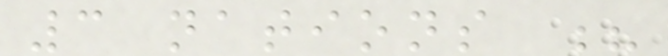3 nations ?
